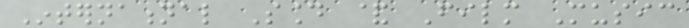International Sound & Film Music
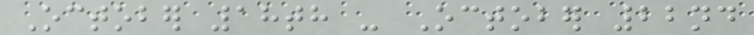October 18th - October 22nd
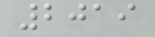2019
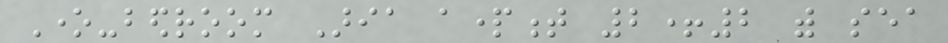One-bedroom Aria apartment 2+2 with sea
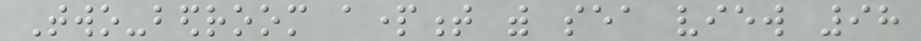Two-bedroom apartment with sea view 98
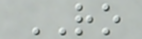RO
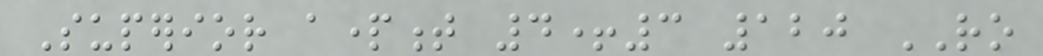Superior apartment 4+3 120 RO
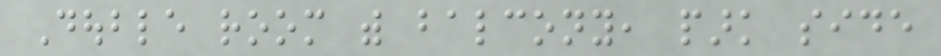Double room with balcony, park side
